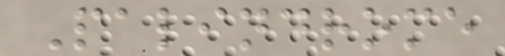Palindrome
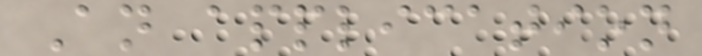An application
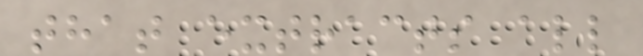that extracts all
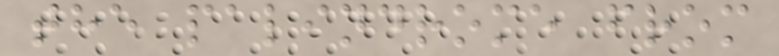the palindrome from
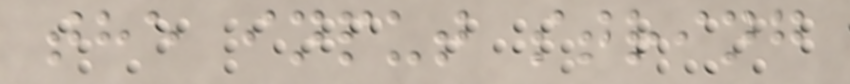the input string
